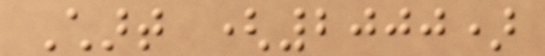Chart (2000)
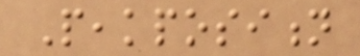Peakposition
